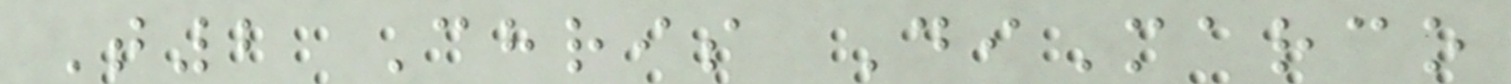T2 Chris DiMarco
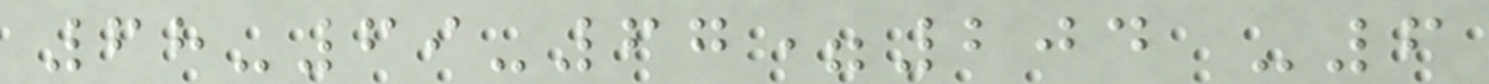68-69-67=204 -6
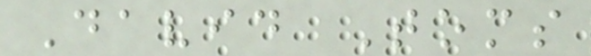David Toms
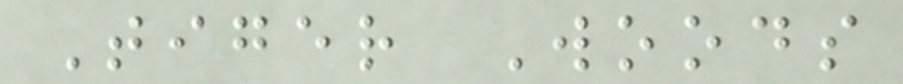Tiger Woods
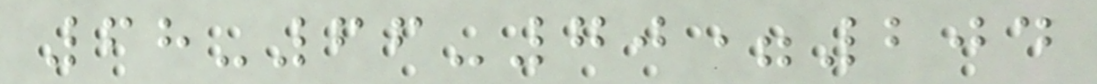68-66-70=204
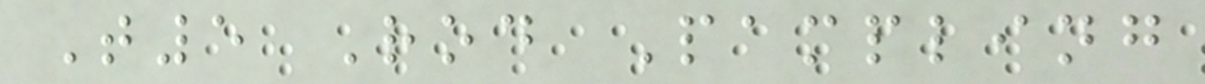T5 Rod Pampling
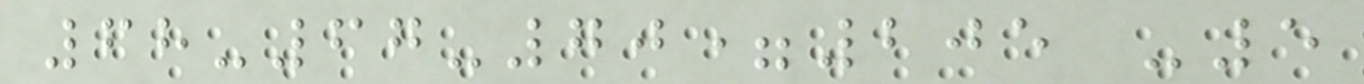68-67-70=205 -5
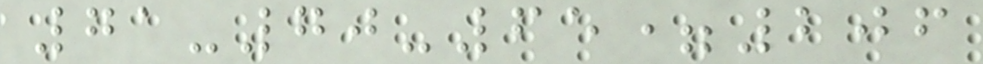71-70-65=206
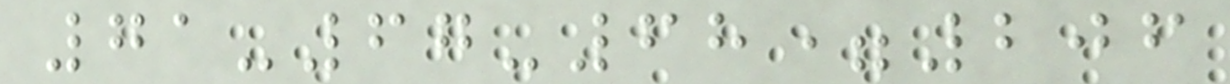71-67-68=206
